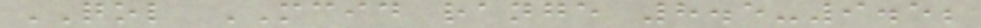QOL MCID range 8.5-9.5;
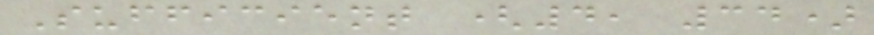Sufficient (4, 34)
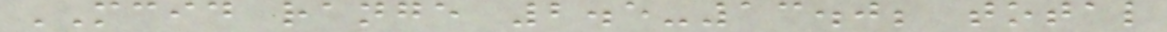MCID range 2.5-13.0; total
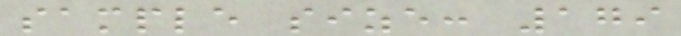sample size: 179
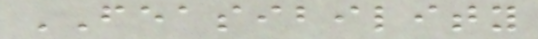FEASIBILITY
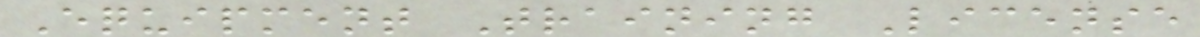Equipment Training License
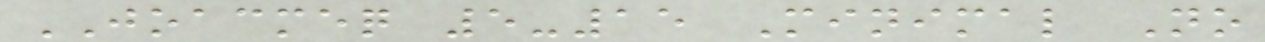JOACMEQ 5-15 Minimal No
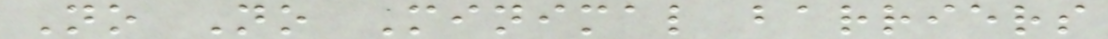No No Minimal barriers
